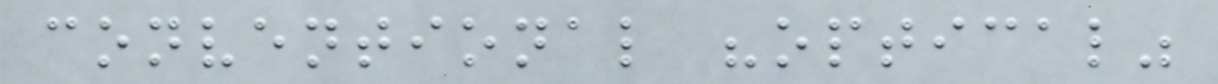conventional "optical"
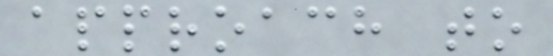approach to
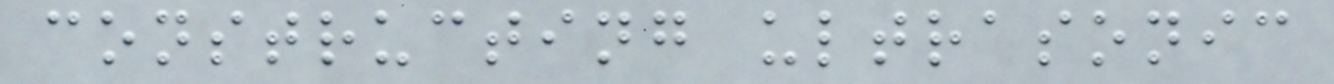constructing ultrasonic
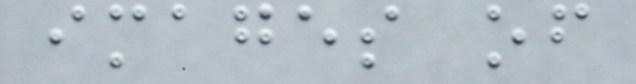images of
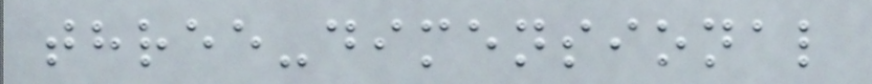three-dimensional
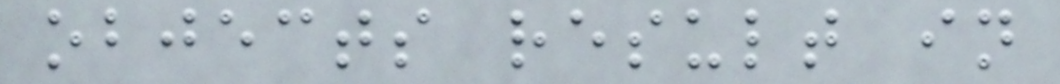objects result in
